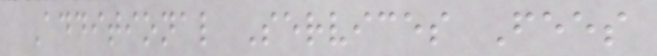Additional Services Fees
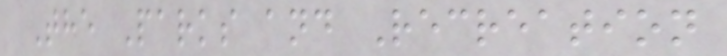The Parks and Recreation
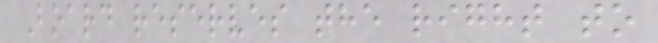Board reserves the right to
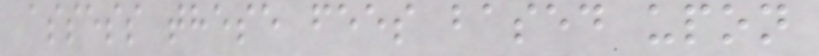assess these fees based upon
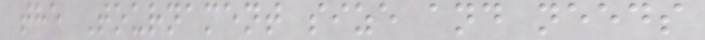the Tournament size and needs
